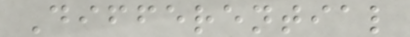Differential
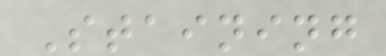Staining
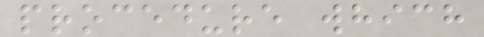procedure which
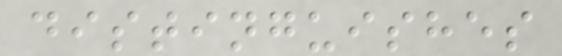distinguishes
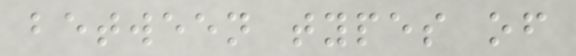between types of
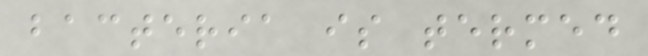bacteria is termed
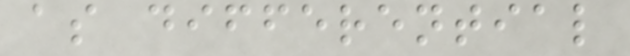as differential
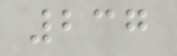237
